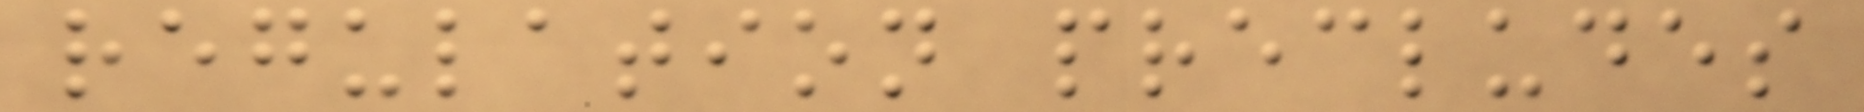regulation precludes
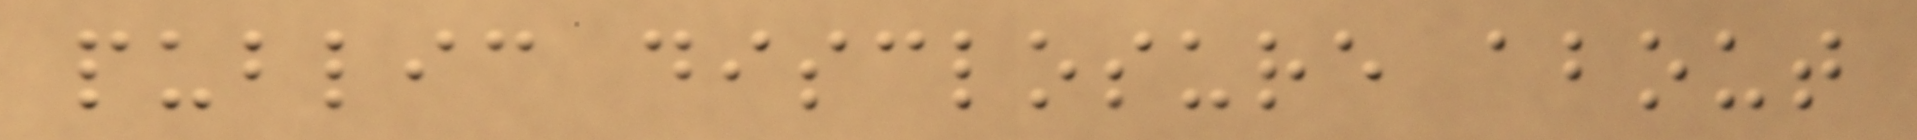public disclosure about
